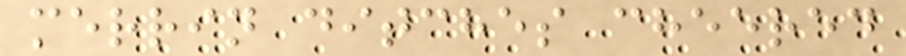merrin ditches cheered
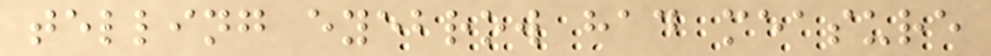telling eyebrow had measure
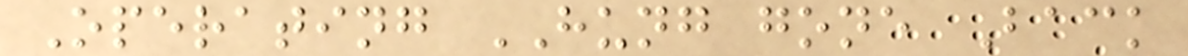Operating HUNG gone Back
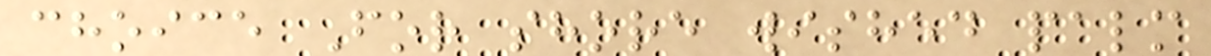choice For shore wished palm
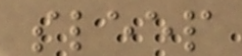sleep
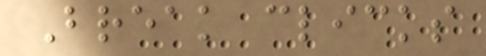Break clicks
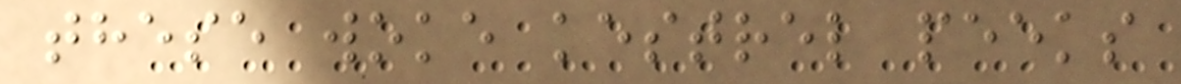these woke kestrel peeks
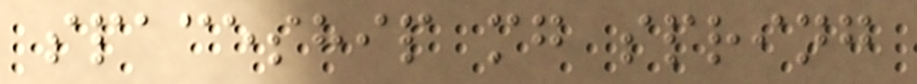spaceship mg spring
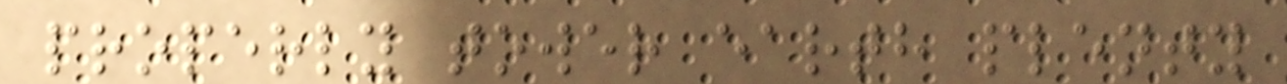properly tower earth plenty
